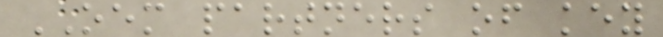OEM partners of key
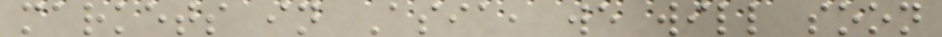markets in Asia, we will soon
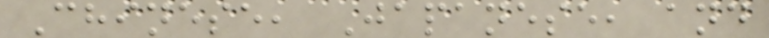Chinese, Japanese, and
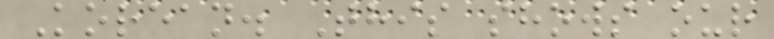Korean. This shows our
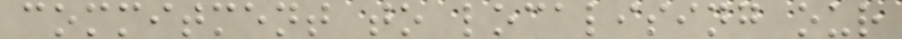commitment to localising our
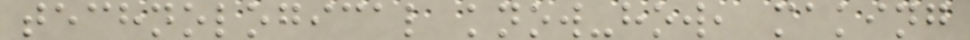technological know-how, making
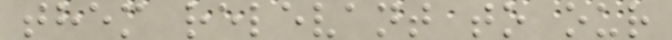them relevant to our
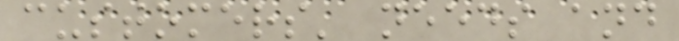customers' needs and
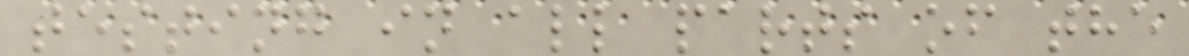testing in all parts of the
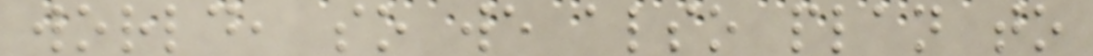world, so we also plan to
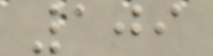109
